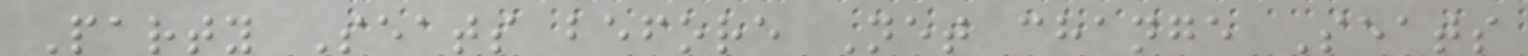Party Seats before Net change Seats
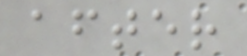after
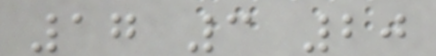17 3 20
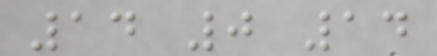14 0 14
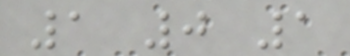1 0 1
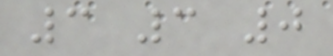3 3 0
